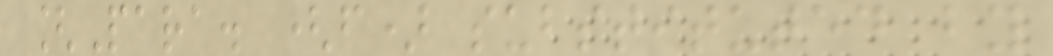[Para. (f) substituted by
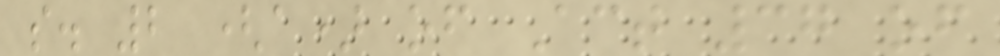s. 2 (a) of Act 37 of
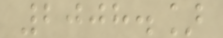2008.]
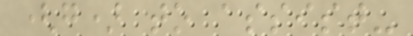(g) to assist-
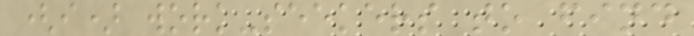(i) work-seekers to find
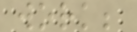work;
